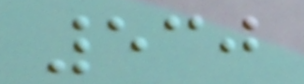530
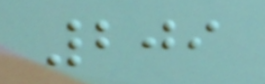209
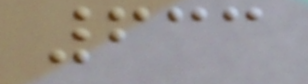633
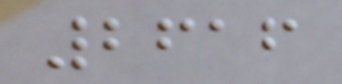2616
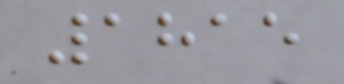1815
